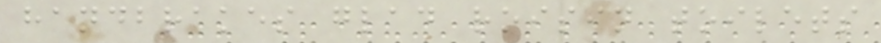handbrakes glad roisin toilets
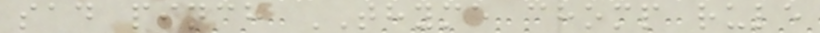sad pinch THYME chomp rule
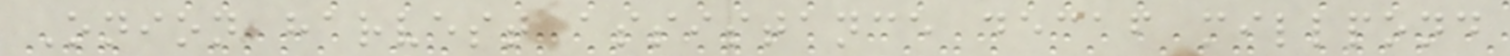Onion harvest assistance decaf millpond
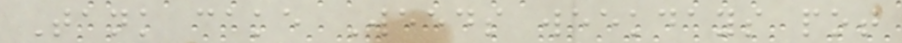Tank cake Weeds weekdays pot
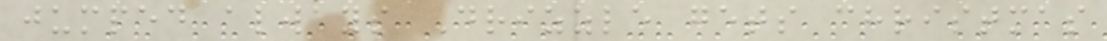jumped always Drizzle gets christmas
